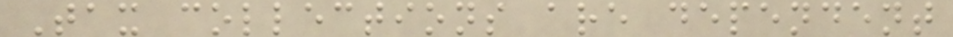Tax collections are dependent
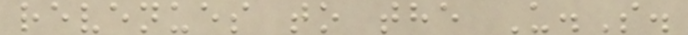revenues to the U.S.
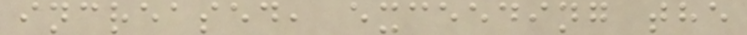increased, exceeding the
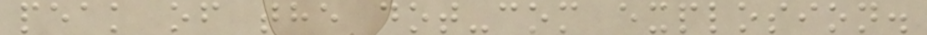peak of the dot-com explosion.
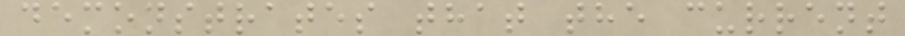demonstrates that the current
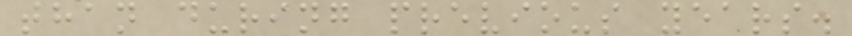than during previous years.
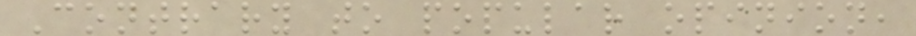Contrary to popular opinion,
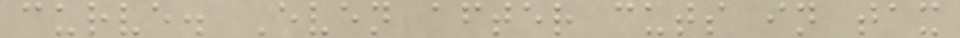curve. Even after cuts in tax
